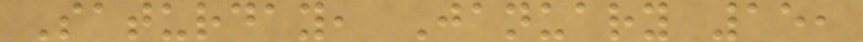Saturday, January 15,
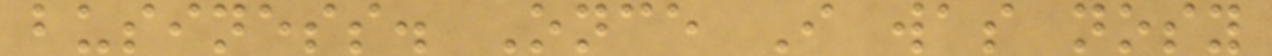business. Once I was nosy
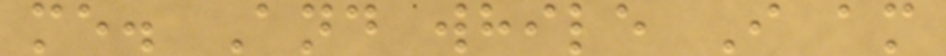me. And while I am
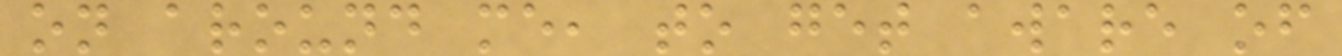on around me, to get aware of
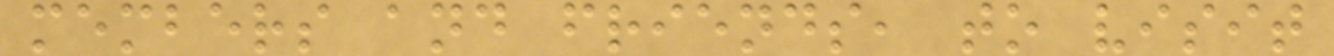members and friends, to visit
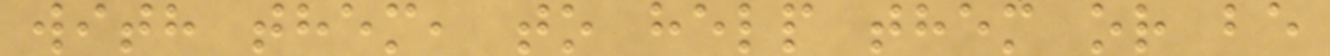with them, to help them or be
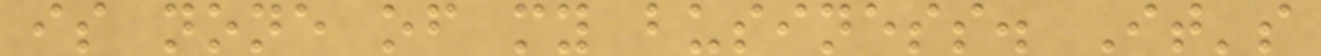is none of my business. It's
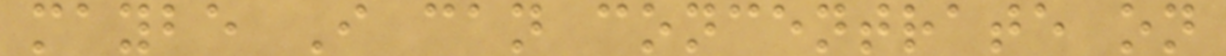maybe I can concentrate on
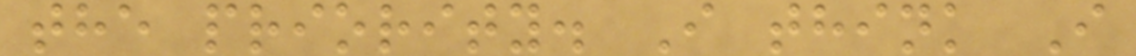the priority. I think I
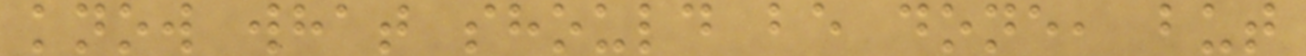know what should be done, but
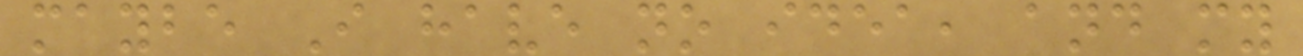maybe I have no idea, and my
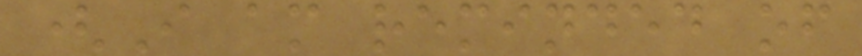(I am reminded of
